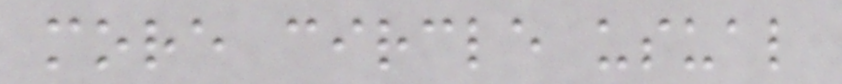more circle usual
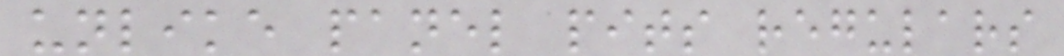unlike panel pits regulars
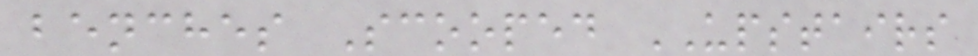benches Scooped UPSTAIRS
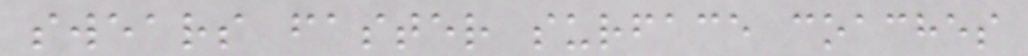swears faster surface coaches
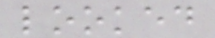looked
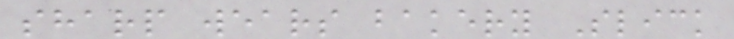sharp wears bakery Slick
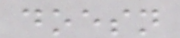doesn
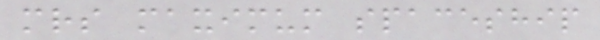mrs maximum spaceship
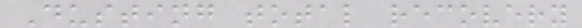Dusting total recovery
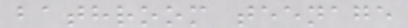bathroom teenage
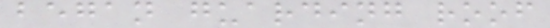began guarding roof
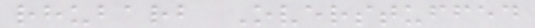rhubarb Overstuffed
